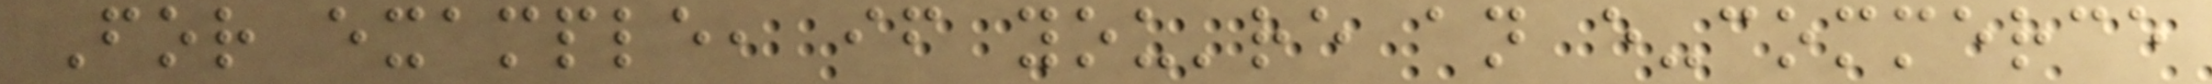For example, if you're an e-commerce
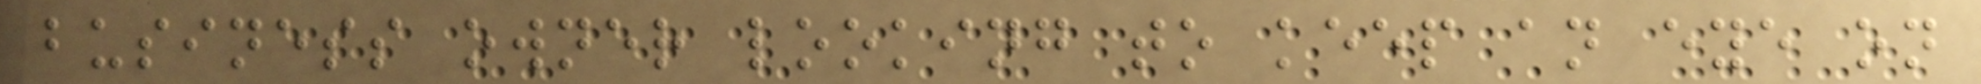business owner looking to keep an eye on
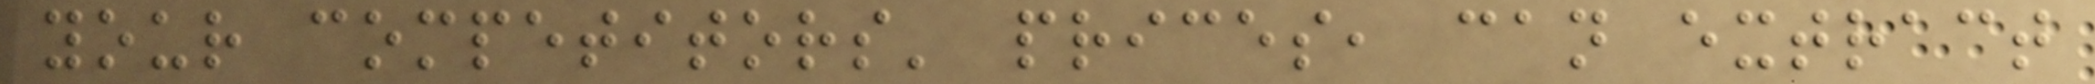your competitors' prices, can extract
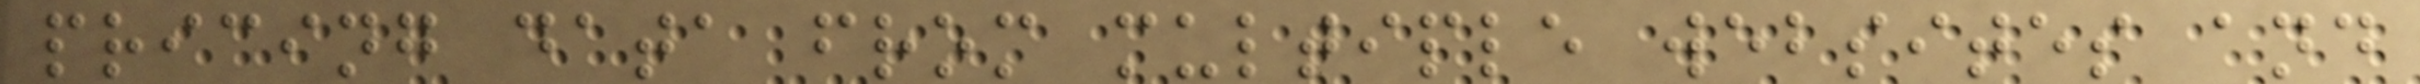pricing data from multiple websites and
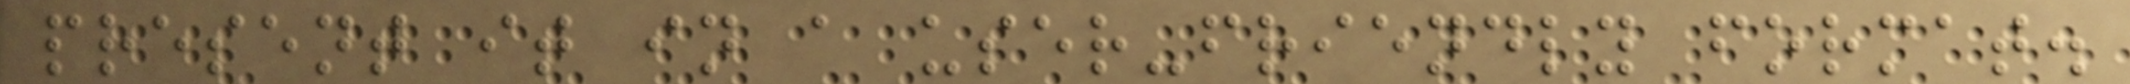present it in a user-friendly format.
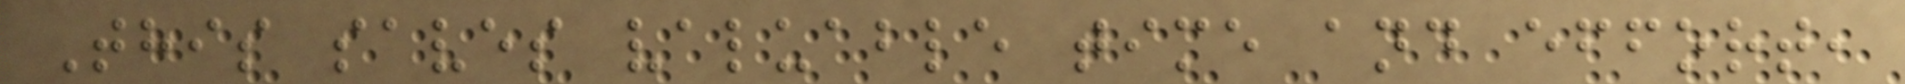This saves valuable time and effort,
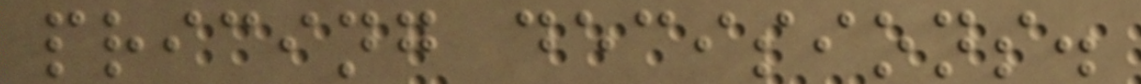pricing decisions.
